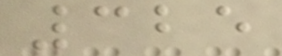325
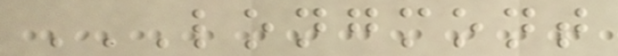LONGMONT
